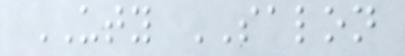UTY SALON
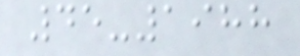45-1988
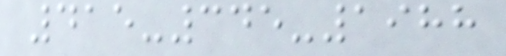415-345-1988
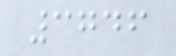3746
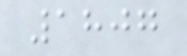1807
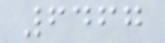6467
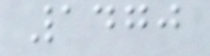1470
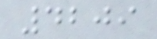4209
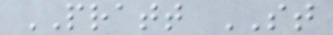PRATT ST
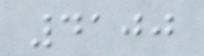4100
